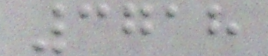3718
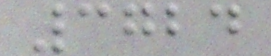3724
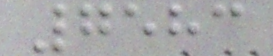7583
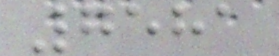7581
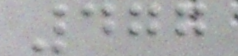477
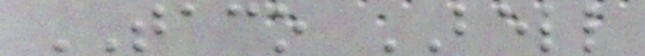TACO BELL
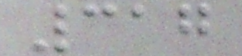317
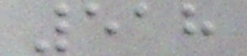518
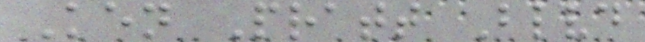Ken Pratt Blvd
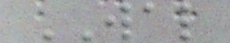WAL
